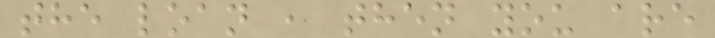the loan , then you are
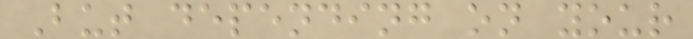But depending on your
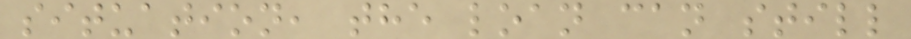situation, the loan can still
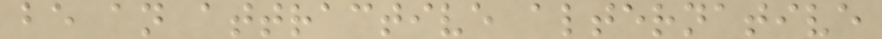be an attractive alternative
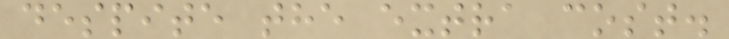despite the extra cost.
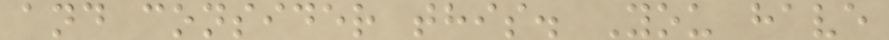and consider this. You have
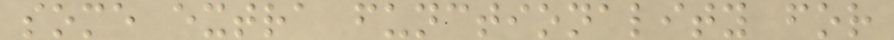some extra functionality for
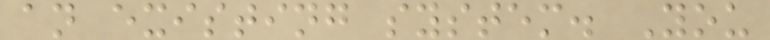an existing system. You
